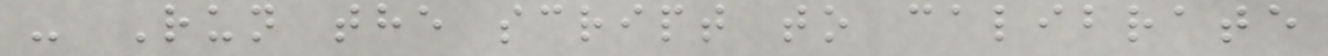- Run the script to calibrate
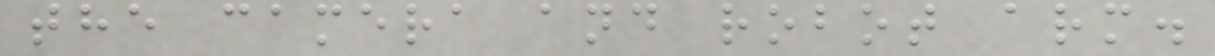the camera and robot arm.
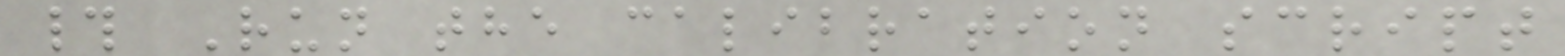# Run the calibration script
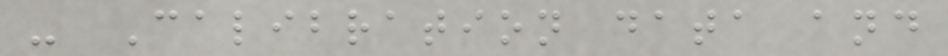- Calibration data and
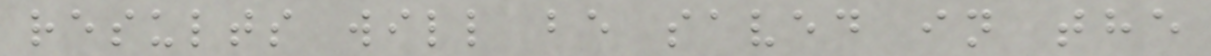results will be saved in the
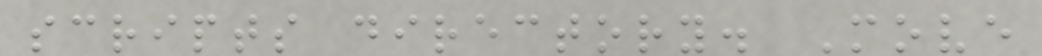scripts directory. Move
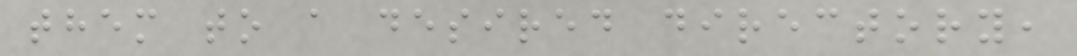them to a desired directory,
